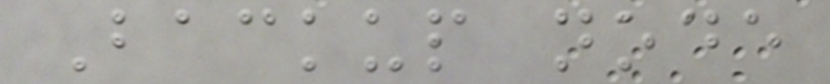Backup node
